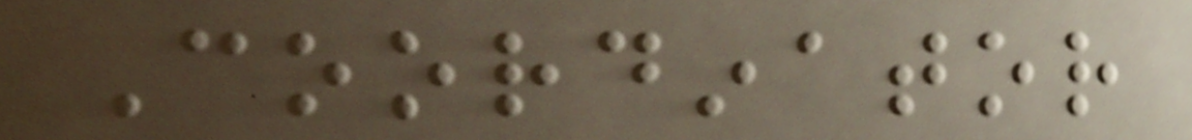Coordinator
